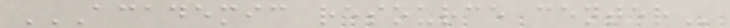ACADEMIC RESOURCE CENTER
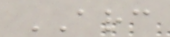ARC
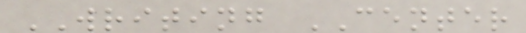WRITING CENTER
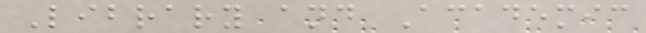Library and Academic
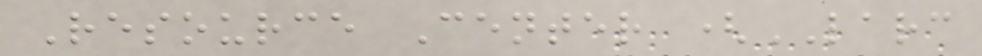Resource Center (LARC
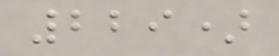229)
